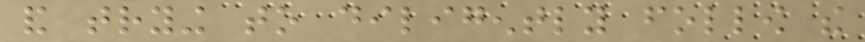and trying to diligently follow the
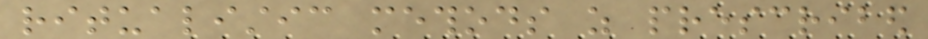ritualistic methods as prescribed
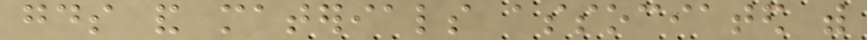goods and materials associated with
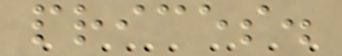prices.
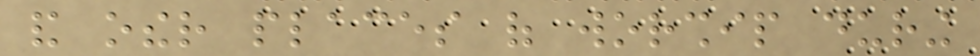and other places of worship during
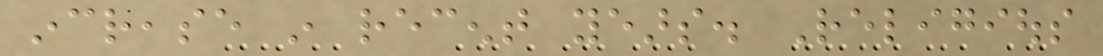increase in recent years. Religious
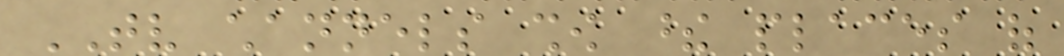TV channels show these places of
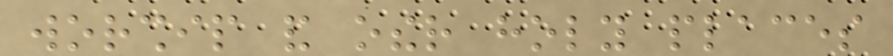worship and other holy places
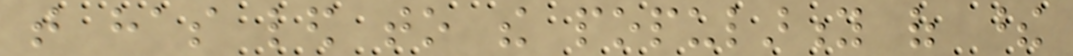that has led to the popularity of these
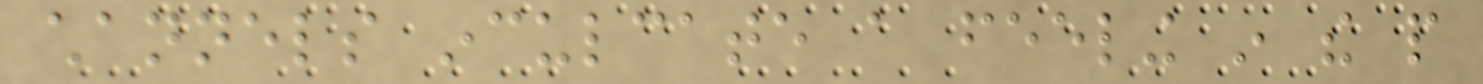channels inculcate a feeling in the people
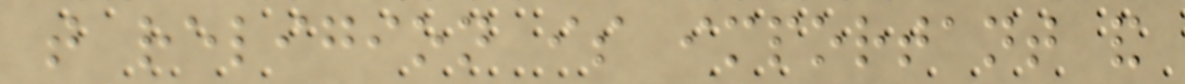that religion is important and
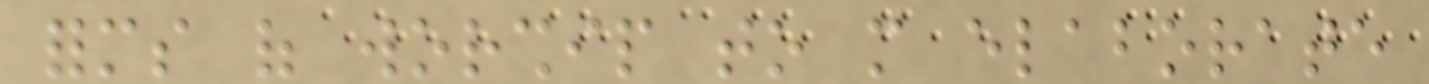forms of worship to more elaborate
